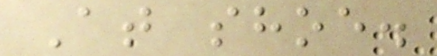At shoe.
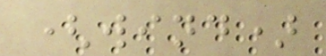(wind)
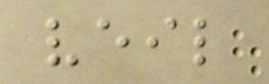veil
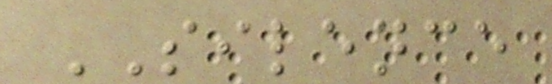SILENCE
